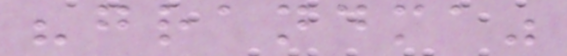"grandma"
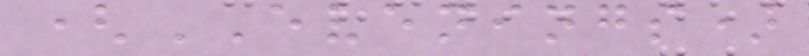(EVENINGS)
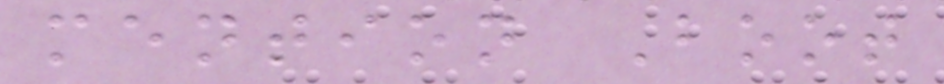mention Boot
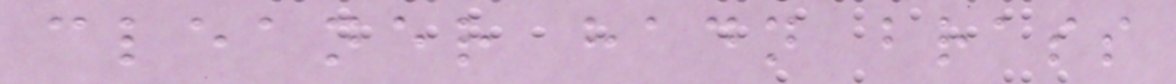cleaner hadn brass
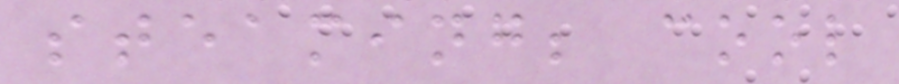steaming; cool
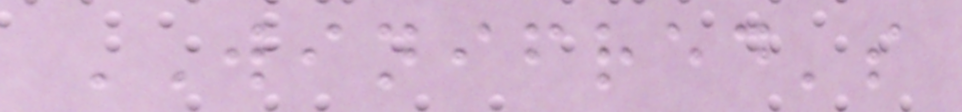WINIFRED's
